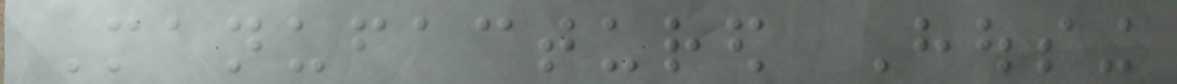Manufactured Housing
